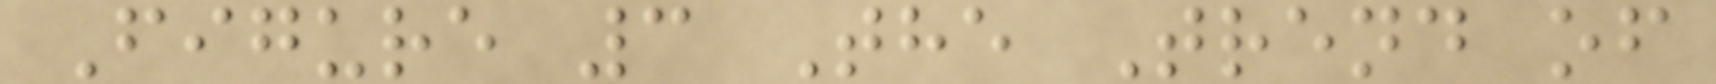Figure 3 The Trend of
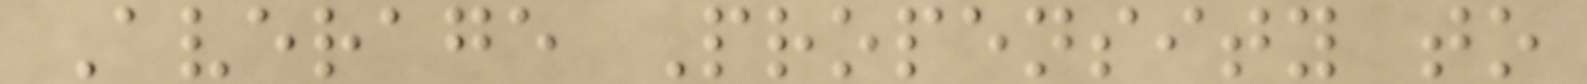Average Propensity to
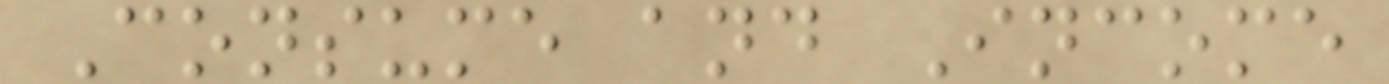Consume and Income
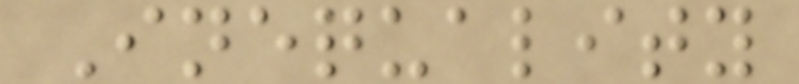Inequality
